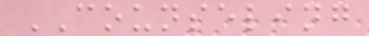COUNSELING
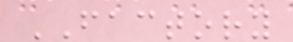FACTORY
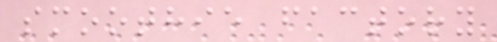smoothie factory
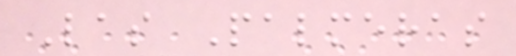Las Palmeras
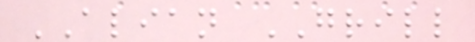ALIAN GRILL
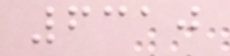6310
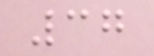37
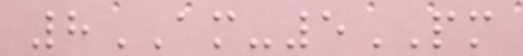8AM-5PM
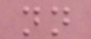nn
